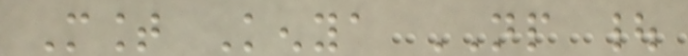Mount Kenya NP |
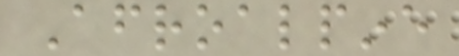Afroalpine
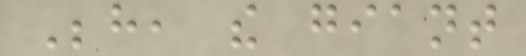Behind, the giant
